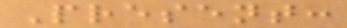Present:
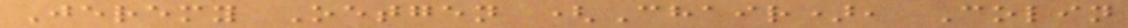Jeremy Oetgen (Chair), Colin
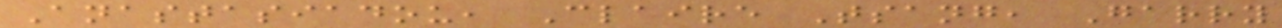Anastasiadou, Claire Tsang, Garry
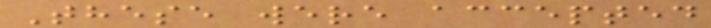These were accepted
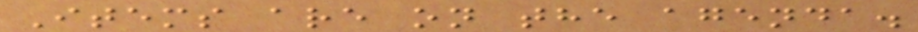Items are on the agenda.
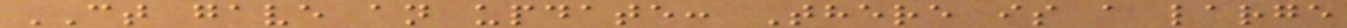CT gave an update: There is a large
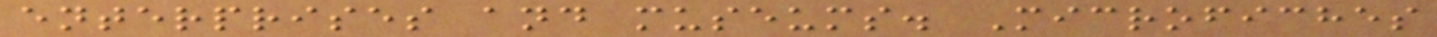enterprises and museums. Microfiches
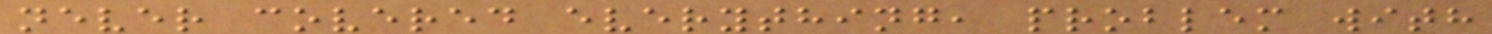never covered everything, problem with
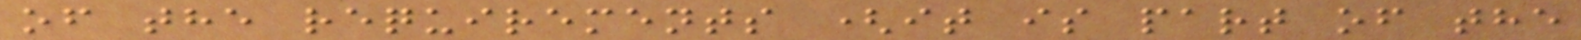of the requirements (it is part of the
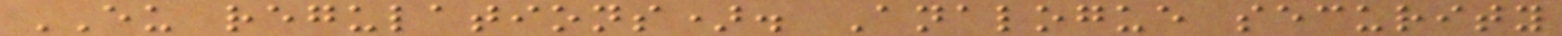EU regulations). Analogue security
